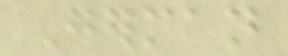German
